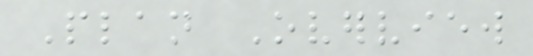Plan Overview
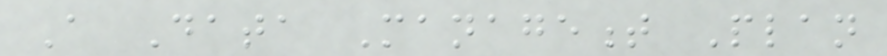A Data Management Plan
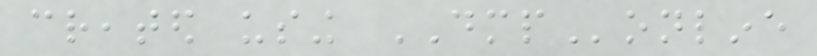created using DMPonline
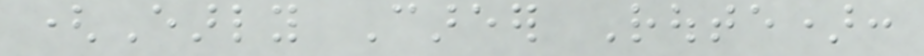(Early Career Route):
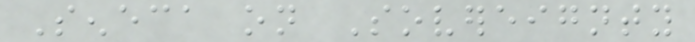Seneca on Sovereignty
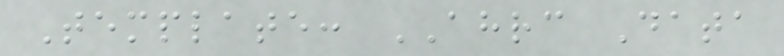Template: AHRC Data
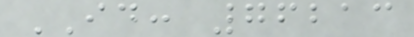ID: 76213
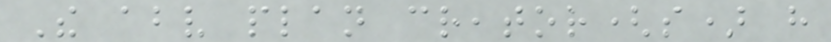The above plan creator(s) have
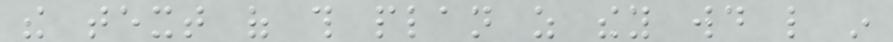the text of this plan as they would like in
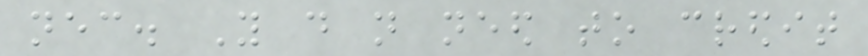necessary. You do not need to credit
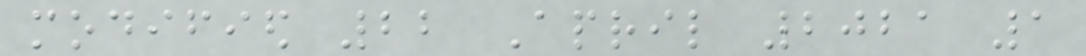modified 22 April 2021 1
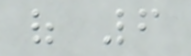of 6
